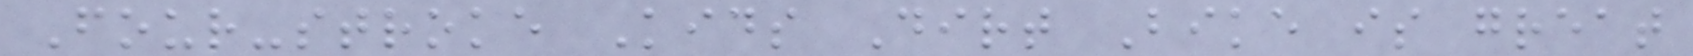Four-stroke Kids Dirt Bike is great
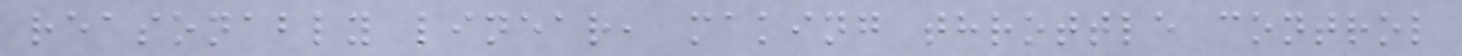reasonably linear, making throttle control
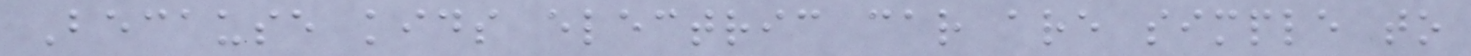Because kids electric car are simple to
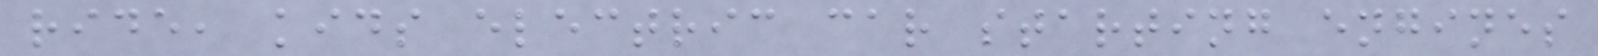ride, kids electric car starting engines
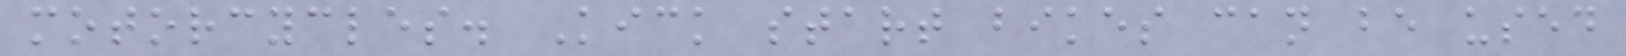motorcycles. Kick start bikes can be used
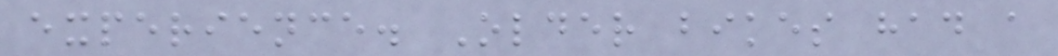experience. Older bikes had a
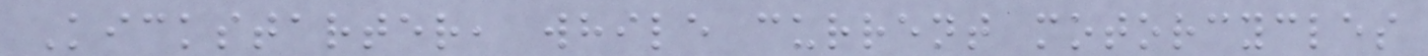Kickstarter, while current motorcycles
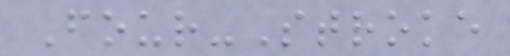Four-Stroke
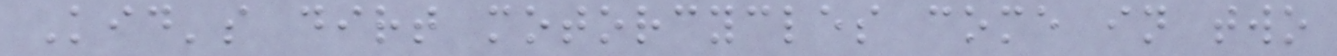Kid's dirt motorcycles come in two
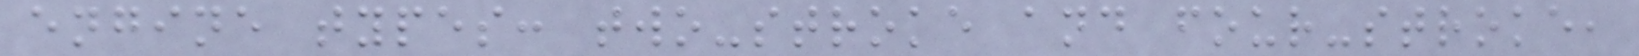engine types: two-stroke and four-stroke,
